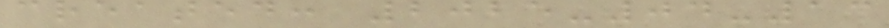created: 2025-04-13
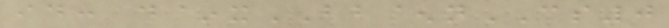id: d~xBB^nCS0
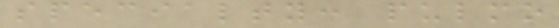specialty: pulmo
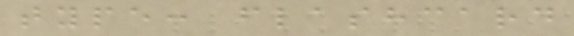type: flashcard
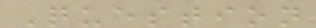Question
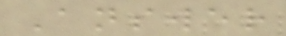Answer
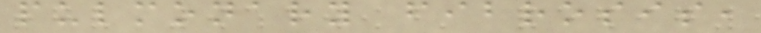pulmonary fibrosis,
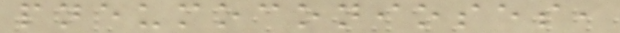pneumoconioses,
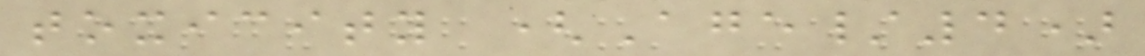toxicity (Age/4)
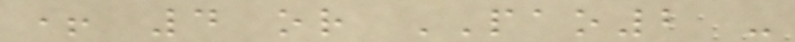+ 4 or PAO2 -
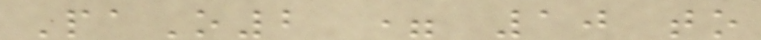PaO2 = 10 to
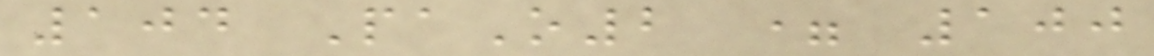104 PaO2 = 100
